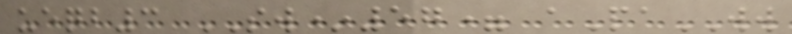ueqb3 SW*57= aPaWW
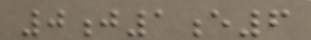0j1e6
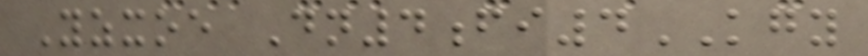Yzxoe Dn4fi4KGY
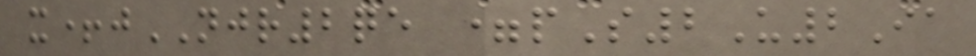x+jNJR2qe =pS2U2Ia
